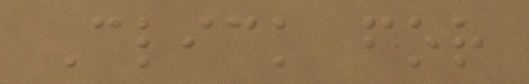Click for
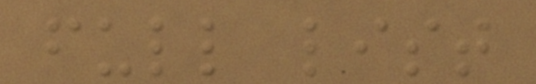full list
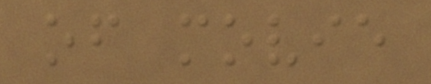of movie
